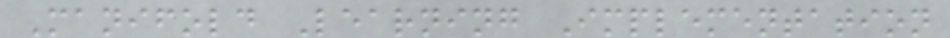Manifold Learning Implementation
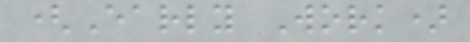(Early Work)
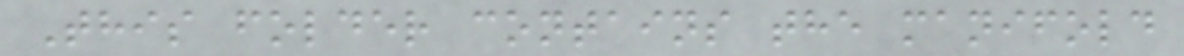This folder contains the manifold
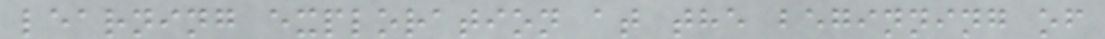learning exploration at the beginning of
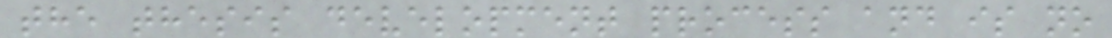the thesis development process and is no
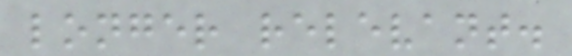longer relevant.
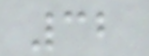32
